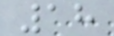18
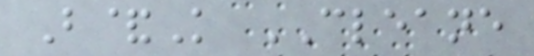B&K CLEANE
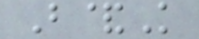B&K
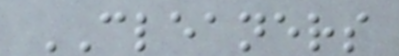CLEANERS
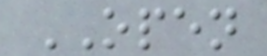OPEN
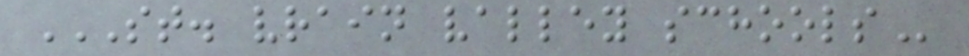ST. VRAIN VALLEY SCHOOLS
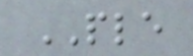PLE
